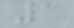1
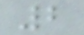2
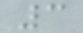3
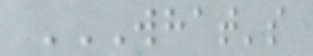WHAT'S
